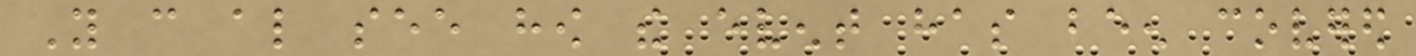You can also see how the event has been covered
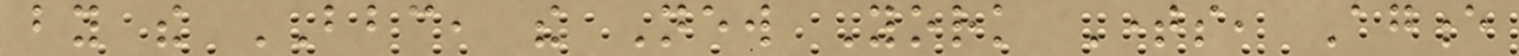by the BBC, the New York Times, Agence
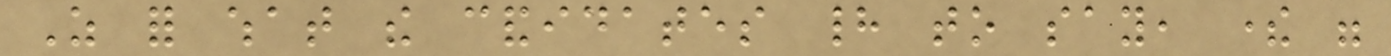As for what the candidates had to say, there were
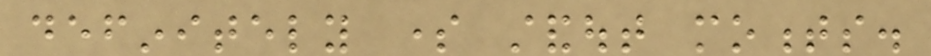definitely some standout moments.
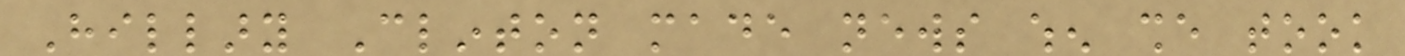Hillary Clinton made news when she took
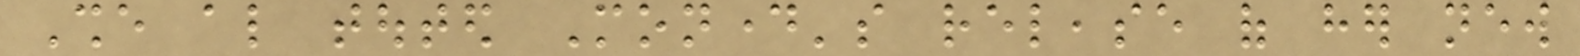She also touted Monday's release of her new
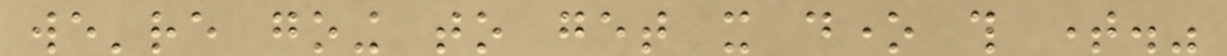we're going to get it done this time."
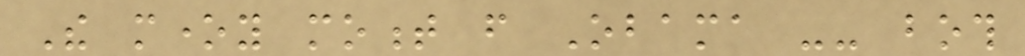The money moment from Obama -- both
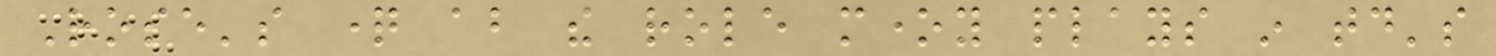Rose's question about the role money plays in today's
